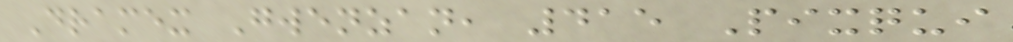Dramex Gwenzan, 415 Pixqui
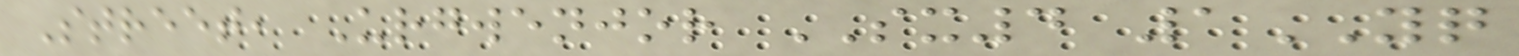Street, Urgwenjor SX4 1YQ
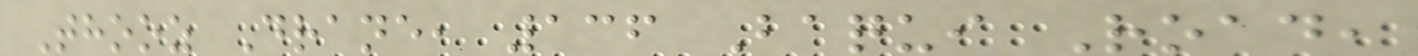Thooz Drane, 136 Baqui Road,
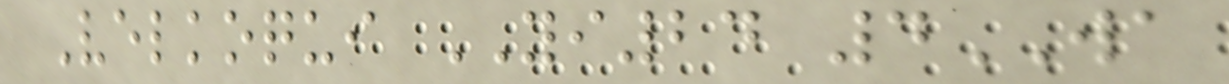Velkoqui YI24 4WA
